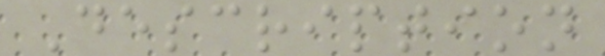Description
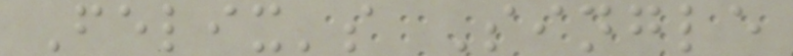Felix's Single
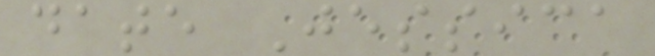date Jessica
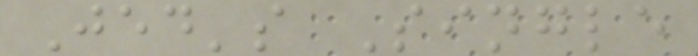Jed's Single
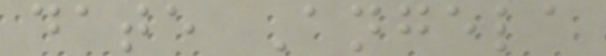date Angela
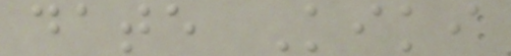date Kiki
